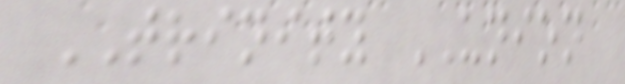TRINITY UNION
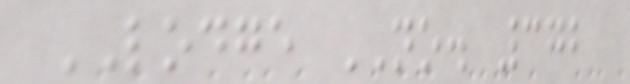LODGE NO. 372
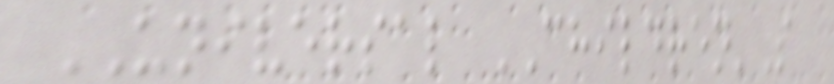UNIVERSAL CHILDREN'S
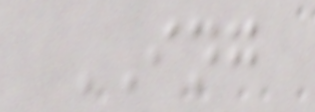ING
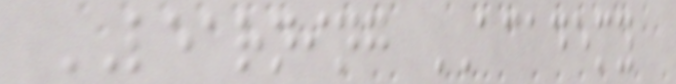LEARNING ACADEMY
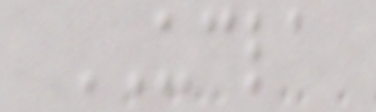UCLA
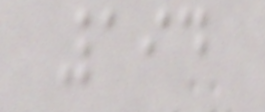194
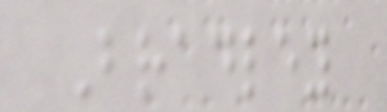Bradley
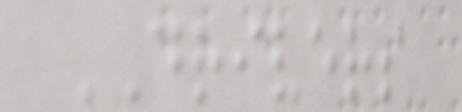DRIVERS
